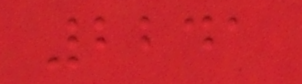2241
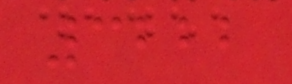3222
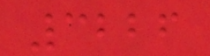3226
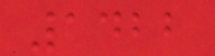1422
